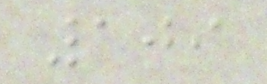109
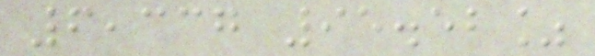6,337 95.52%
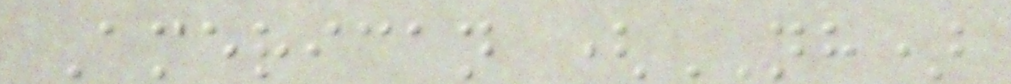American (NH)
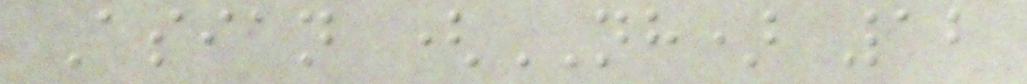Asian (NH) 12
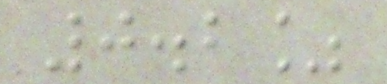0.2%
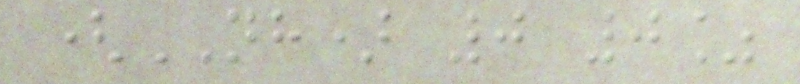(NH) 0 0%
